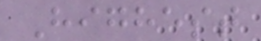Highest
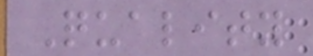Quality
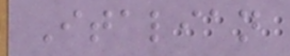Italian
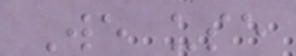We use
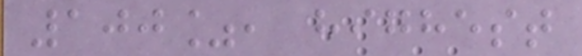100%, highest
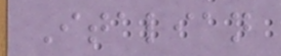Italian
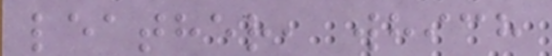leather, which
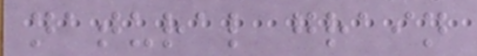natural grain
